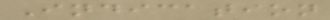Indication
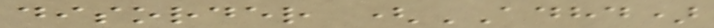disorder (ADHD)
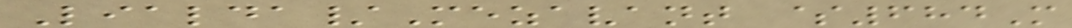Lialda/Mezavant $684M
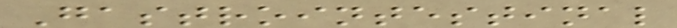Gastrointestinal
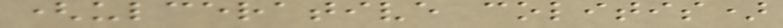(ulcerative colitis)
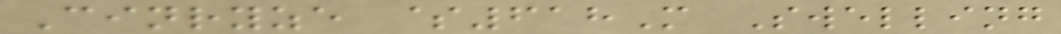Cinryze $618M Swelling
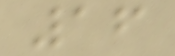16
